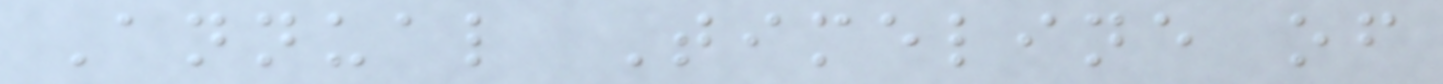Annual Timeline of
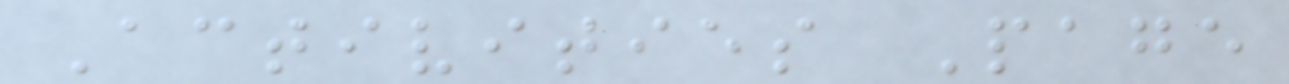Activities Page
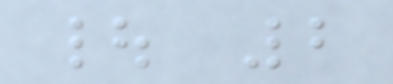| 2
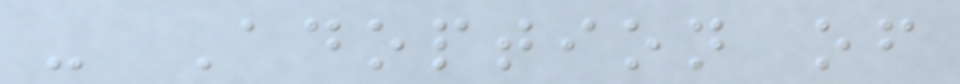- Adoption of
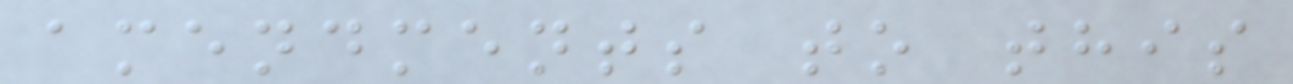amendments to this
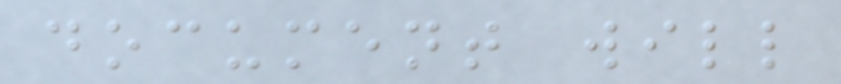document will
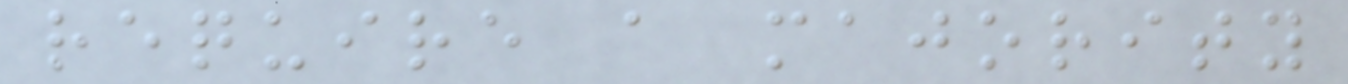require a majority
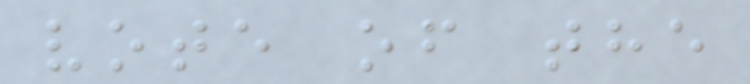vote of the
